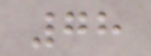78
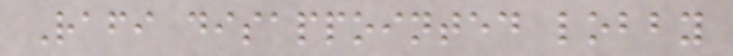Rafi disappointed lobby
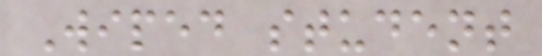Wiped student
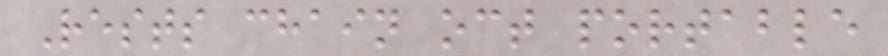Rests chain oct portable
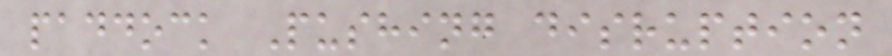paddock Pushing disruption
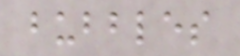bubbles
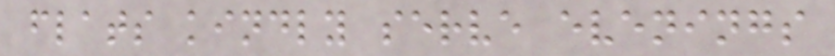flats kindly serve evenings
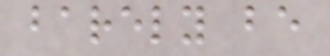barely be
